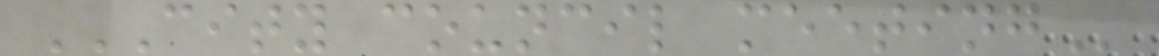CITY COUNCIL MEETING
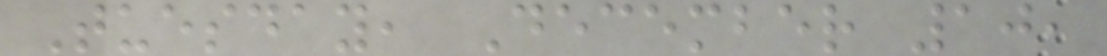Tuesday, December 10,
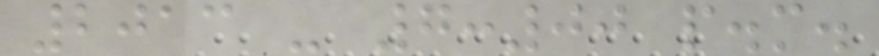2013 - 7:00 p.m.
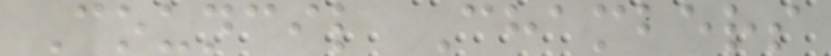Council Chambers
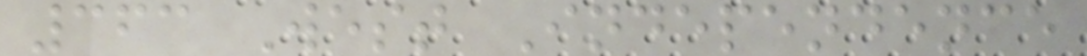363 West Independence
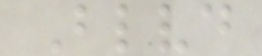Blvd
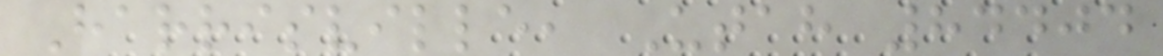Harrisville, Utah 84404
